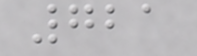721
